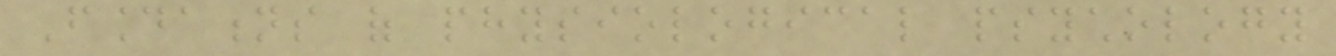Foundations of physiological psychology
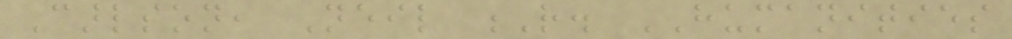Carlson, Neil R. HUMANITIES
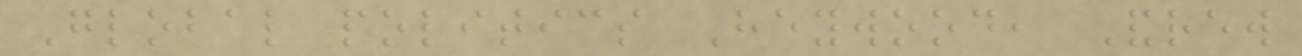Global politics Heywood, Andrew
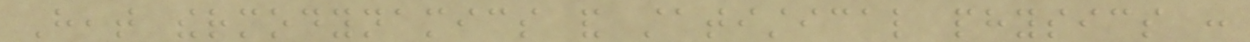Heat thermodynamics and statistical physics :
